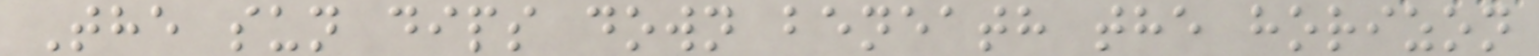The sun dips down beneath the horizon
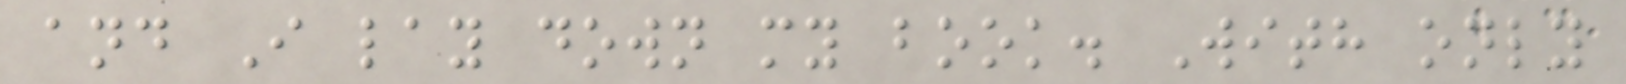and I lay down my book. With only
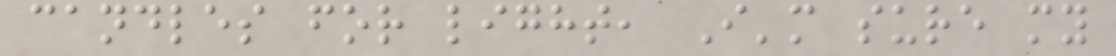candles for light, I'm sure my
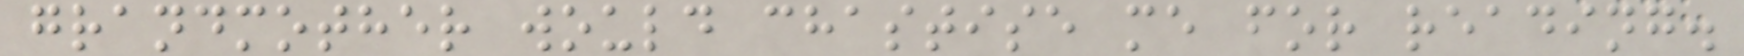grandmother would chastise me for reading.
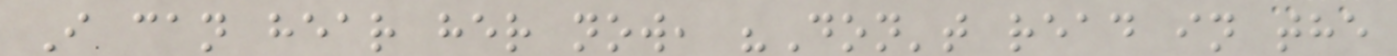I can hear her now, "Don't read in the
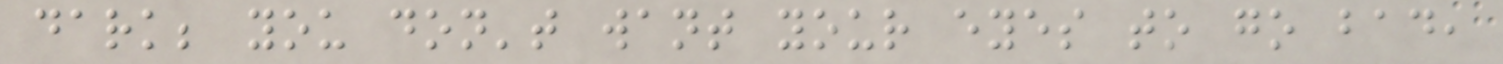dark; you don't want your eyes to go bad,
